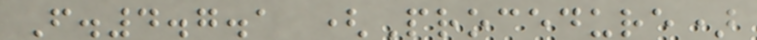F.4.7.1 (Procedure)
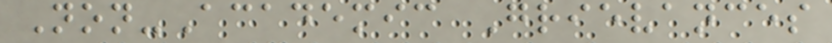Non-Academic Grievances
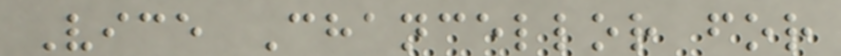Vice Chancellor for
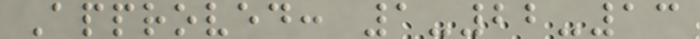Approved: 1-22-13
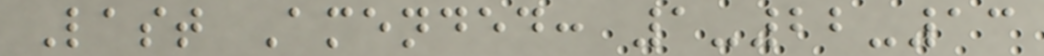Last Amended: 1-22-13
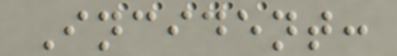Incident:
